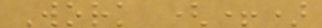Work (+)
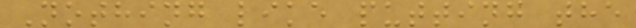Nothing like putting the
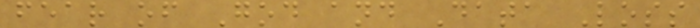fear of God and Data Loss
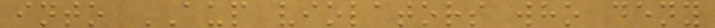into AUP violators who deny
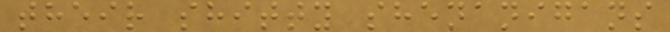their shitty shenanigans
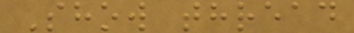Show thread
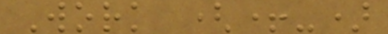Work (+-)
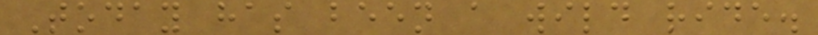Today has been a wild ride.
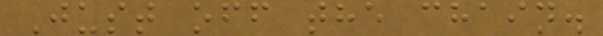Just off the chain.
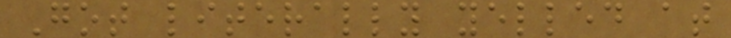Got literally yelled at
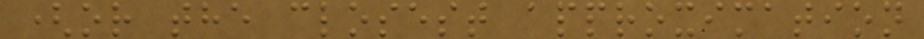(or the closest approximation
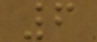6
